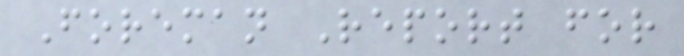Foreman Report for
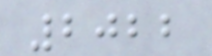2022
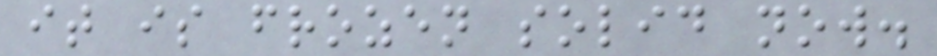it is frozen solid now.
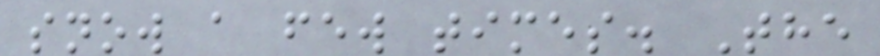snow a few times. The
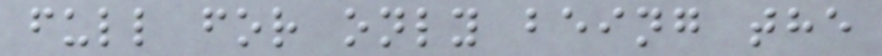full for only being the
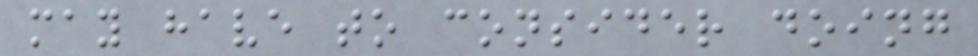may have to consider doing
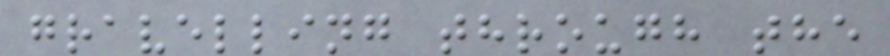gravelling through the
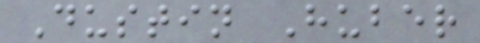Dustin Huber
